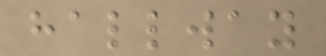hallway
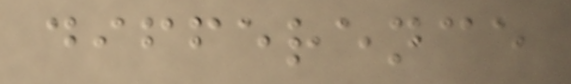difference
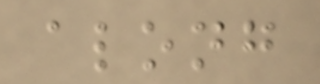along
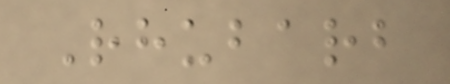Rhubarb
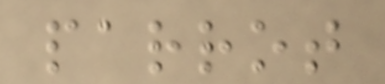parrot
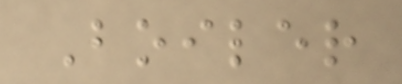Boiler
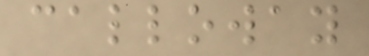calloway
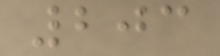203
